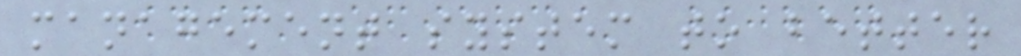management system to better
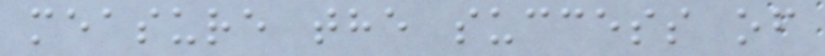measure the success of
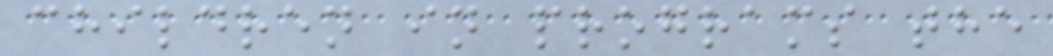children in programs the
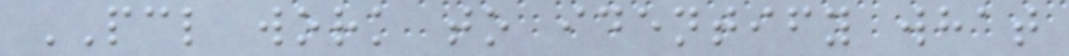PCL work to identify what
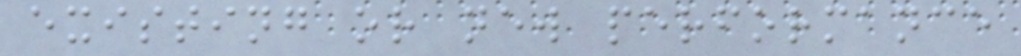existing or new performance
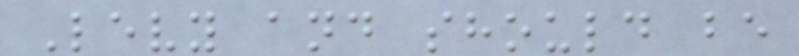Levy and should be
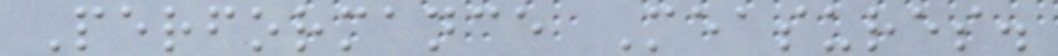Performance Measures.
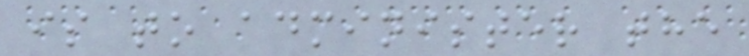is to administer the
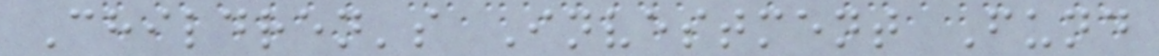Children's Investment Fund
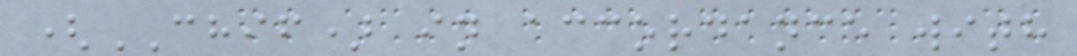(CHIF) in accordance with
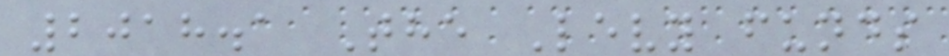2018.1 The Levy funds
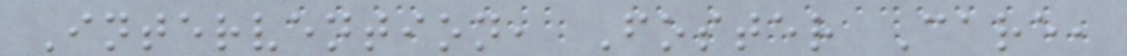Intervention, Foster Care,
